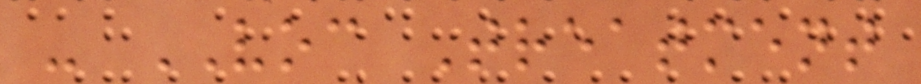- VOC Treatment
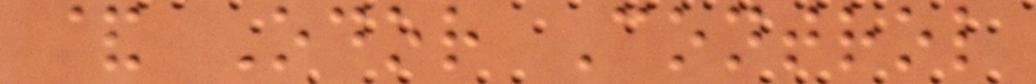& Odor Control
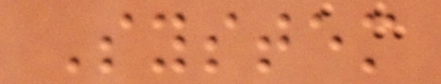System
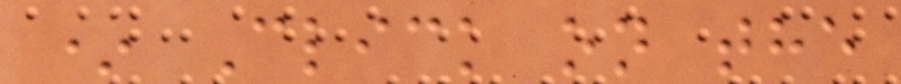* Click on the
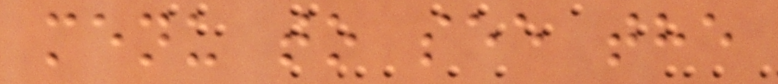menu to see the
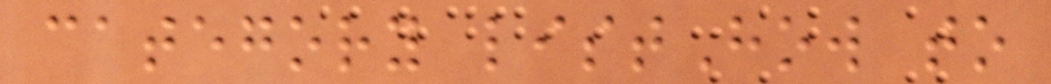category listHow to
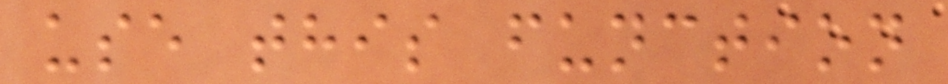use this function
